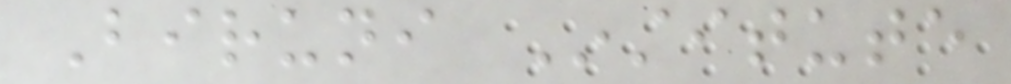Biruni Institute
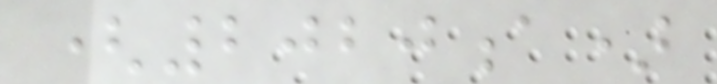(2020a)
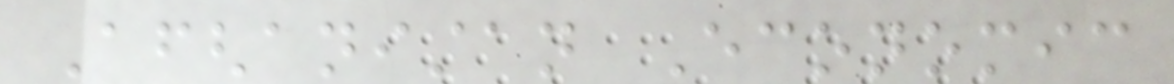Afghanistan Economic
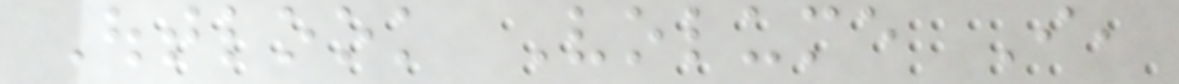Outlook Volume I,
